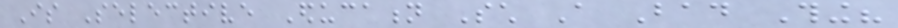Is Selective Education Such A Bad Thing?
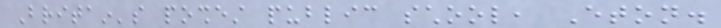Britain's poshest public school, Eton.
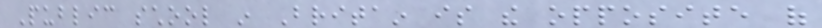Public school in Britain is the opposite of
